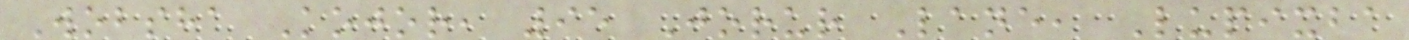Wobsha Kojor, 95 Jorur Lane, Lupixba
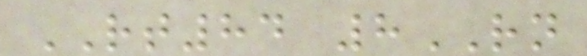RT84 8RN
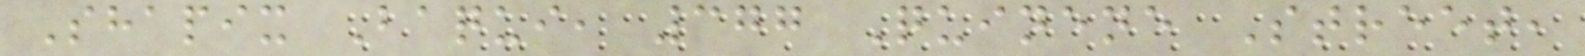Shapix Baqui, 377 Quinene Street,
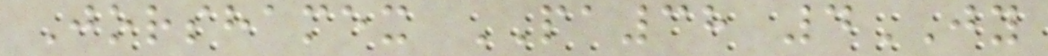Jorshamex PA38 4JY
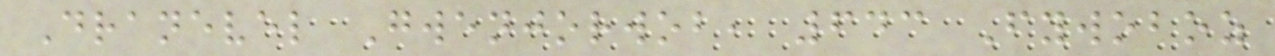Dranevel Gwenjorwob, 643 Fywoboz
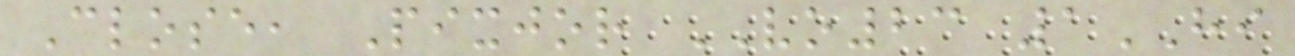Close, Pixjor VO23 1HI
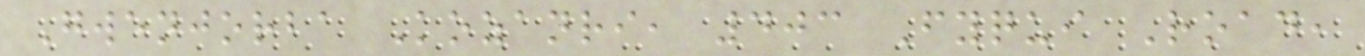Gwenjorba Kozanri, 403 Fyqui Road,
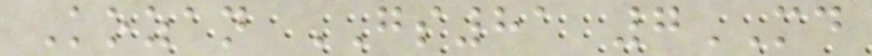Kozan GS81 7MD
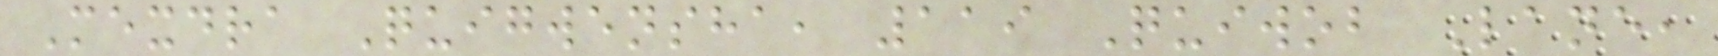Mexdra Quigwensha, 119 Quiwob Lane,
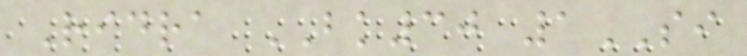Ridra BK30 1SI
